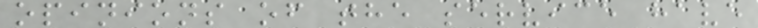opinions of the service have
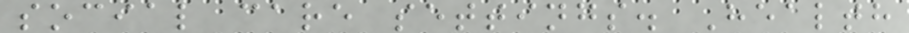social care settings. Health
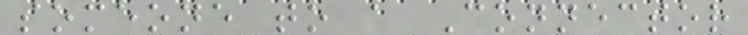someone to a Connector
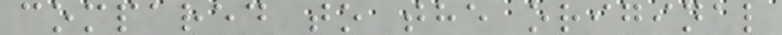compared to the original
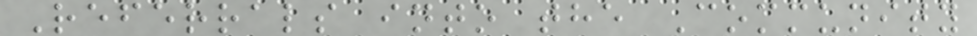Referrals into the Community
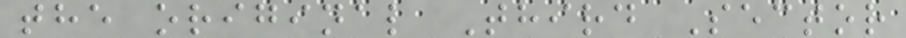the original Third Sector
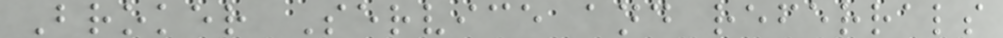Broker Service and referrals
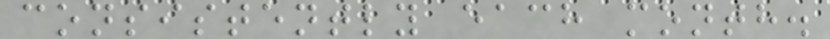consistently each month.
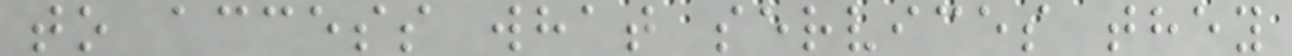to access what services they
